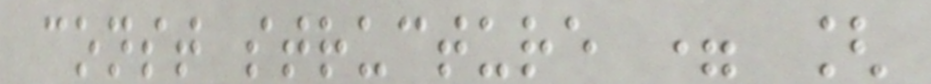const structure = [
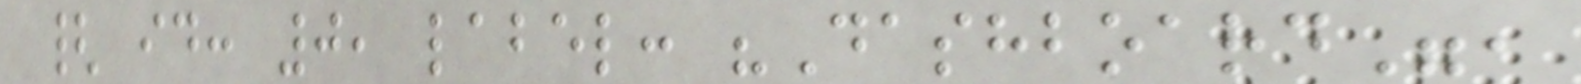{ id: 0, label: "Dashboard",
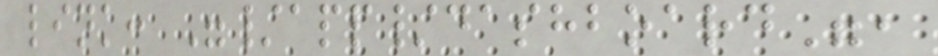link: "/app/dashboard",
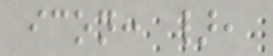icon: },
